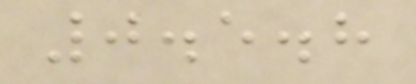0.5.8
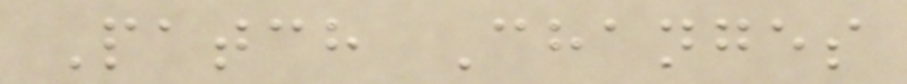Patch Changes
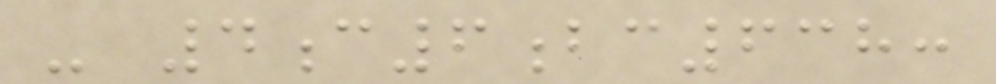- 4c6bc638:
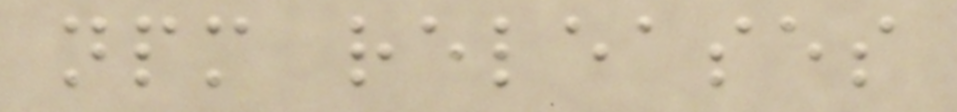npm releases
